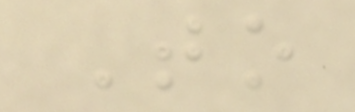To
